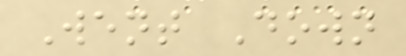Went Down
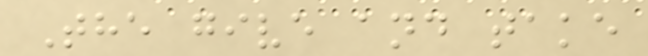The give and take
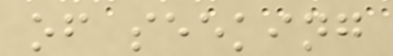of seeking
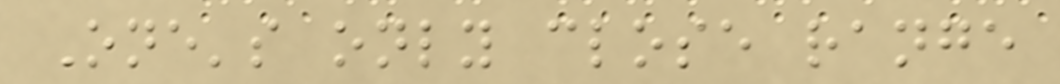One's only close range
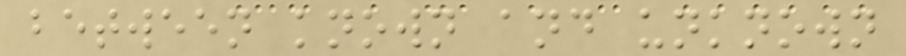between known and unknown
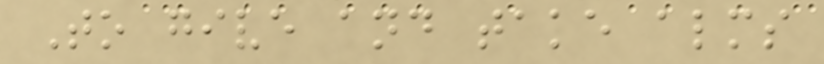To give and take alms
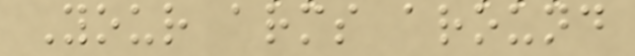Your arms around
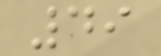49
